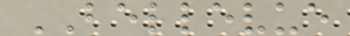BELLEVUE
